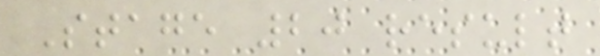Stage 20 result
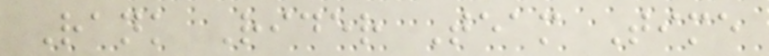Rank Rider Team Time
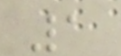1
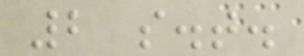2 s.t.
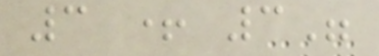3 + 3"
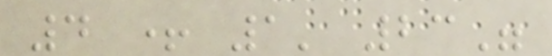4 + 1' 23"
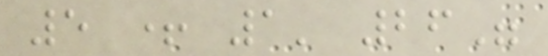5 + 1' 26"
